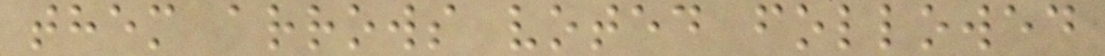them arrows voted followed
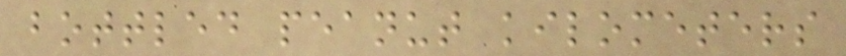bottled peanut kilometers
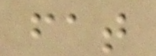fat
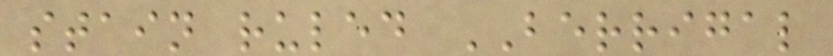stain ruled BERRIGAL
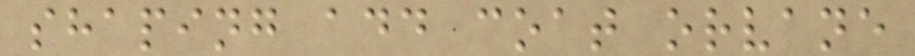shaping add coat orvane
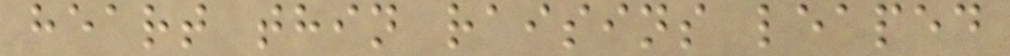heart thin raisins leaped
